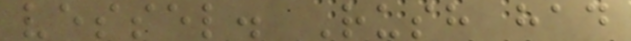vessel. Rush had
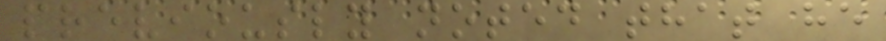previously noted that he
